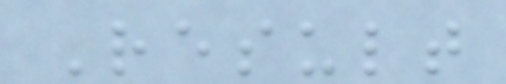Result
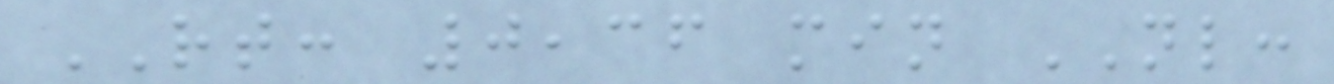RT: 0,36 min NL:
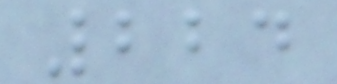224
